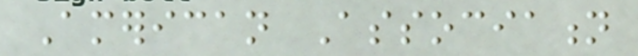American Association
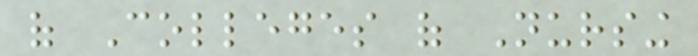of Colleges of Nursing
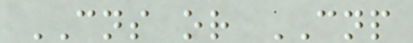CNS or CNP
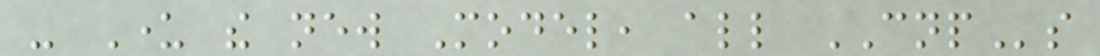- Under the new Model, all CNPs
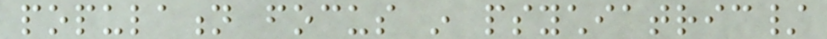population focus in psychiatric/
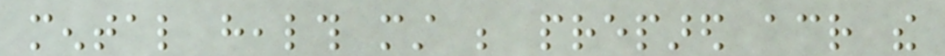mental health must be prepared across the
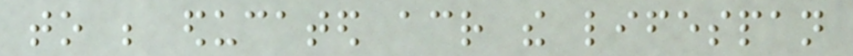to be educated across the lifespan
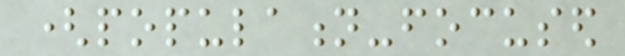(population-focused
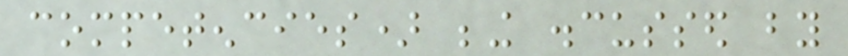competencies) being discussed by
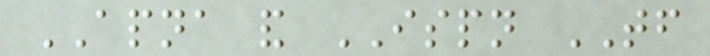APNA and ISPN TF
